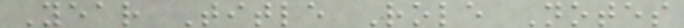Year Title Role Notes
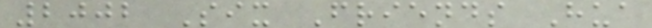2002 Six Friends Hua
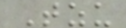Tzu
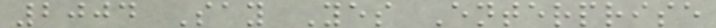2004 Say Yes Enterprise
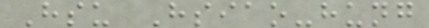Hsu Hsiao-hung
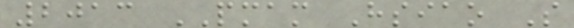2013 PMAM Hsiao S
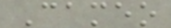Cameo
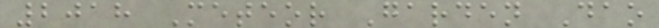2018 Meteor Garden Dao
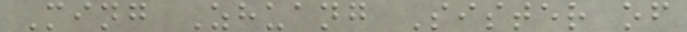Ming Zhuang Sister of
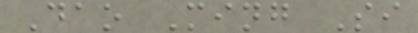Dao Ming Si
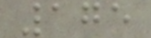175
